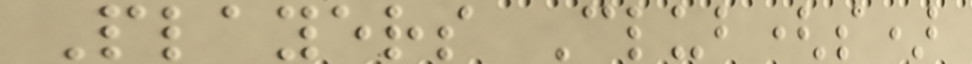Players Club(s)
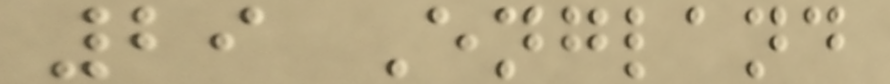29 England
